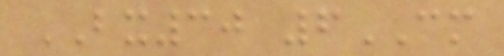BX30 6CM
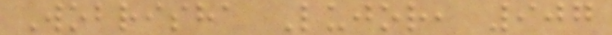Wobrisha Lujor, 907
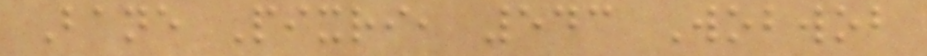Bane Pixri, 543 Wobwob
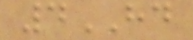4HD
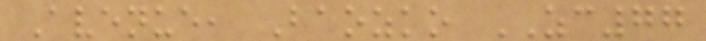Avenue, Baozko ZC77
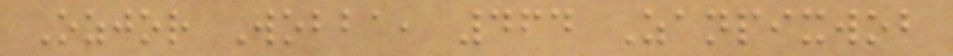Ozjor Wobba, 464 Zanpixwob
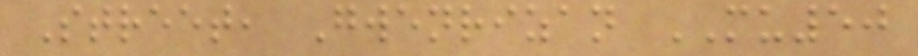Street, Gwenrizan MU50
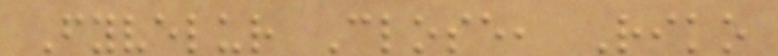Fyvelur Close, Riko
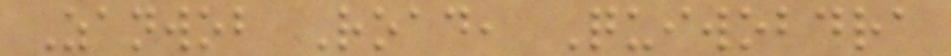Zanwob Road, Quiwobdra
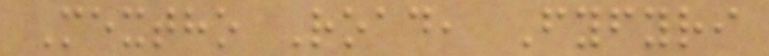Mextho Road, Fyfyri
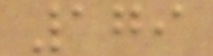179
